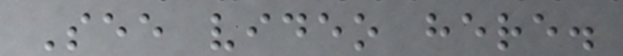See video here.
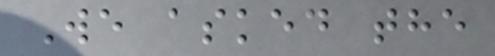We asked the
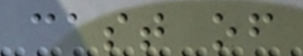cast of
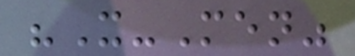"X-Men"
